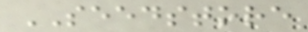SEEDSTORE
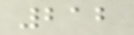212
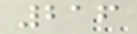216
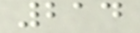214
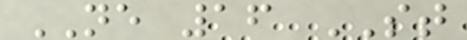NE 16 ST
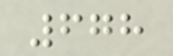678
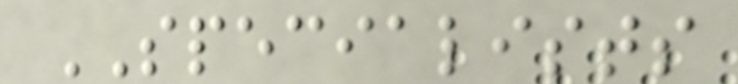SPECIALISTS
